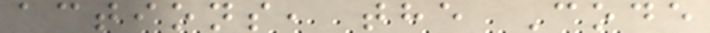actions, the Code
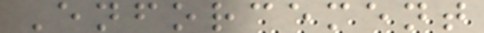Enforcement
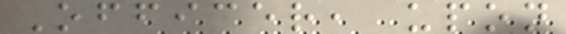Officer, upon
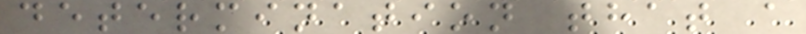determination that a
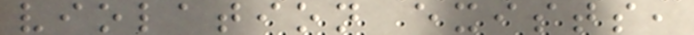violation exists,
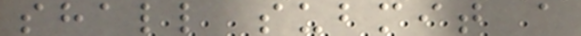shall submit a
